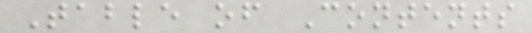Table of Contents
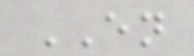EN
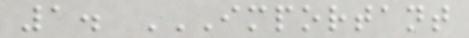1. IMPORTANT
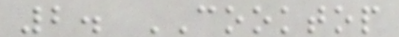2. COOKTOP
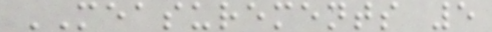MEASUREMENTS 5
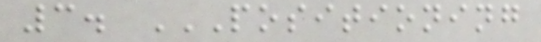3. POSITIONING
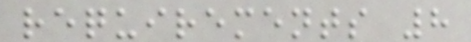requirements 8
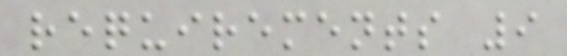requirements 9
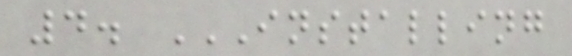4. INSTALLING
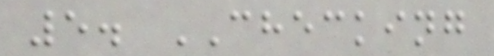5. CHECKING
